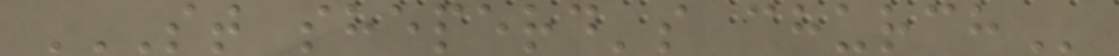ST SHEPERD'S CHURCH
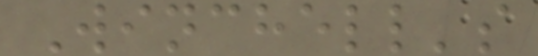Winchell's
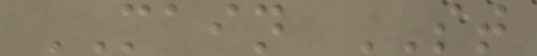MAIN ST
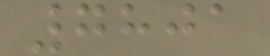7801
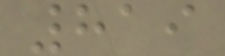819
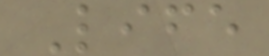Life
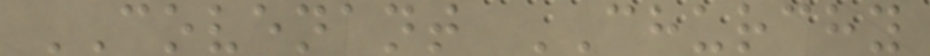COVENANT CHURCHY
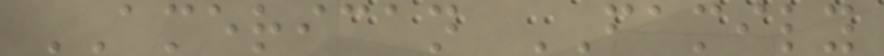AMERICAN FAMILY
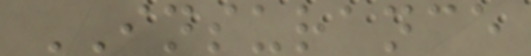INSURANCE
